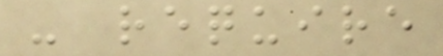- require
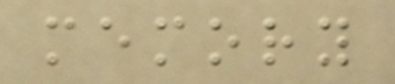memory
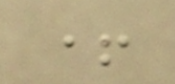+
